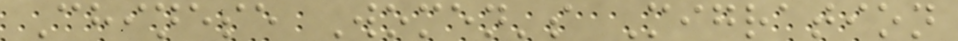Chinese Women's Migration
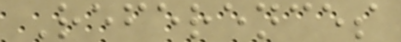References
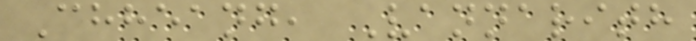Chheang, Vannarith
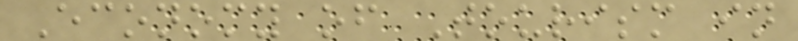Economy of Tourism in
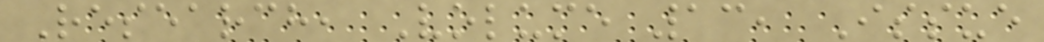Research, Volume 13, Issue
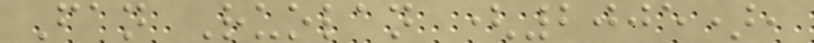Fan Ruolan (2005),
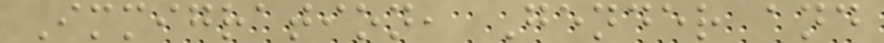Immigration, Gender and
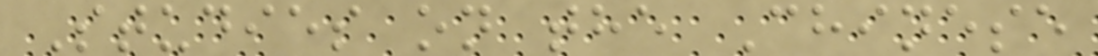Studies on the Chinese
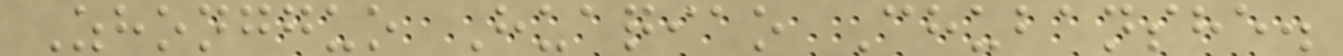Zhongguo Huaqiao Chubanshe.
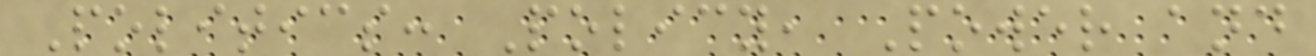Politics: Policy, Power and
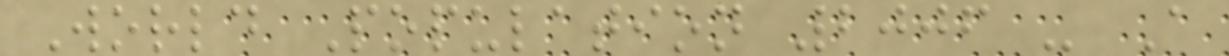World Population 2006 - A
